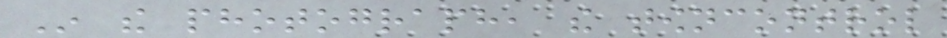In the photograph, the towncontrol
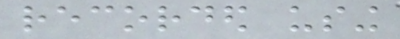recorded using
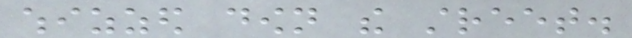whizzed down the street.
